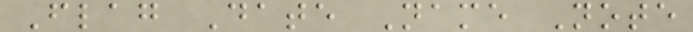Flag Date Name Note
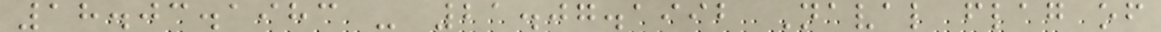18.03.1983 - 21.07.1992 Naval flag of
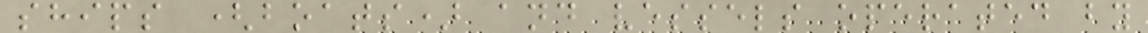ships (boats) and vessels operated by
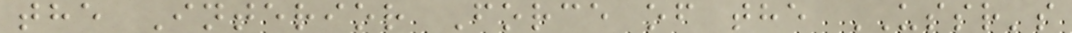the Interior Force of the USSR's
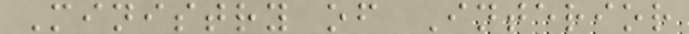Ministry of Interior
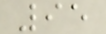95
